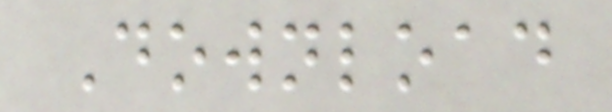Download
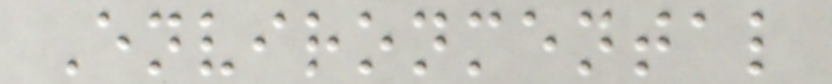Environmental
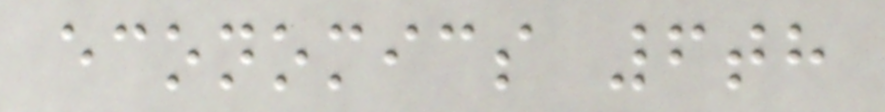economics 6th
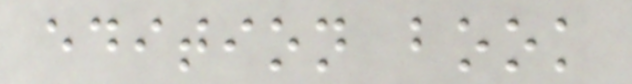edition book
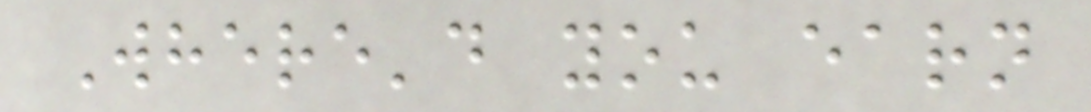Where'd you earn
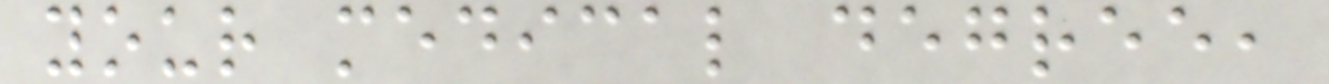your medical degree,
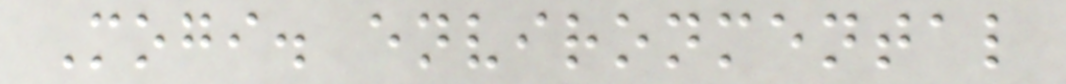Mogi. environmental
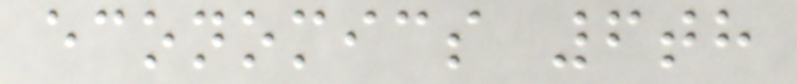economics 6th
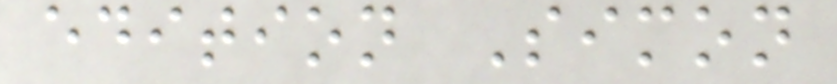edition Simon
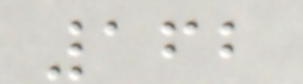162
